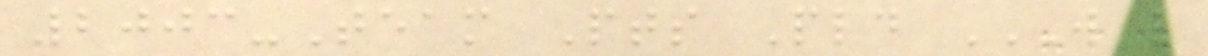2003-Team Pts Pld W L
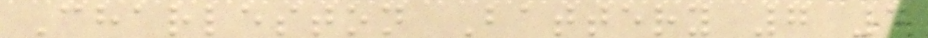Charleston Battery 7 4
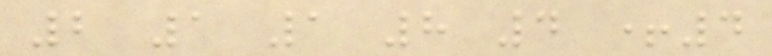2 1 1 8 4 +4
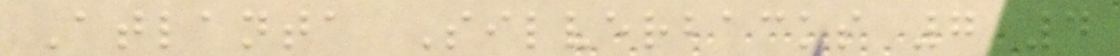Atlanta Silverbacks 7 4
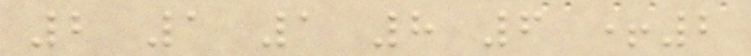2 1 1 8 6 +2
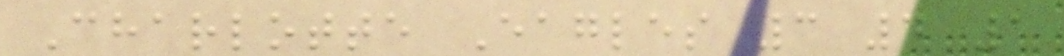Charlotte Eagles 3 4 1
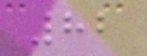82
